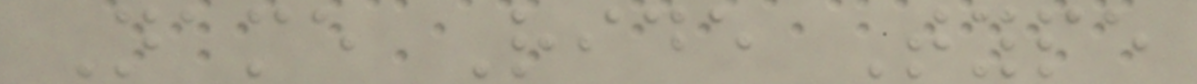Name Ride Type
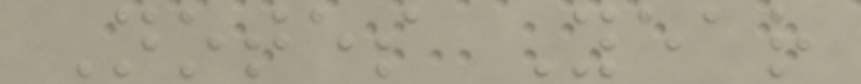Notes Year
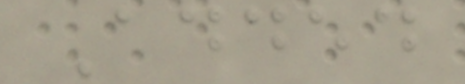Added
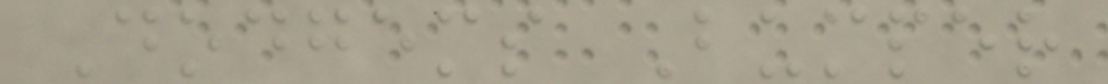Dodgems Bumper
